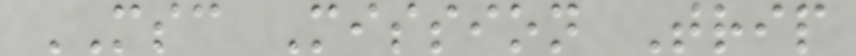MSC Mission Trip
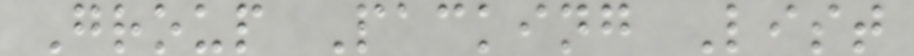Group Packing List
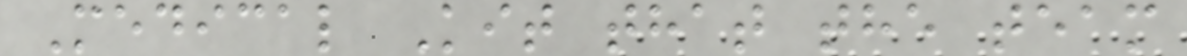Medical Kit that the team
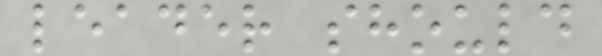leader should
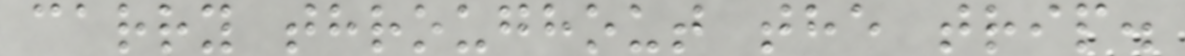carry throughout the trip.
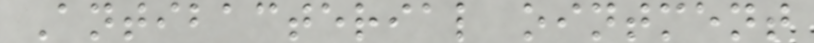Antibacterial ointment
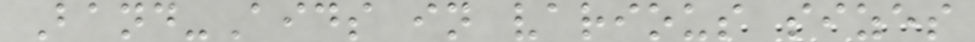Band-Aids in various sizes
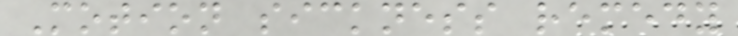Motion sickness remedy
